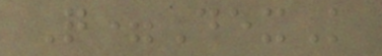Q=DexK
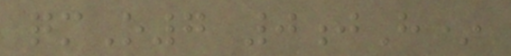qmO7 0jH*
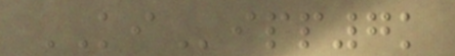KIipp7k
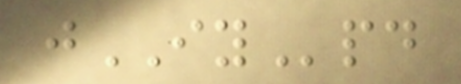jIYpd
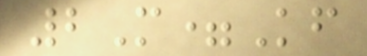2M=Kf
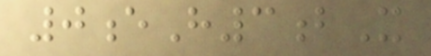0eH3bX
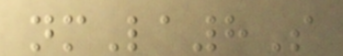nmLa8S
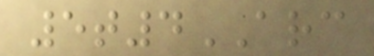5t4ARC
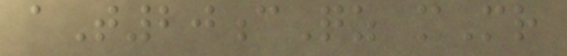aT20cQz mMr
